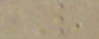L
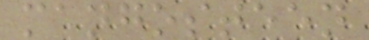mangosteen
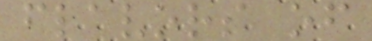flavors of
